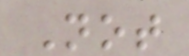Not
